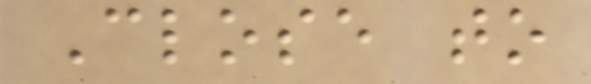Close to
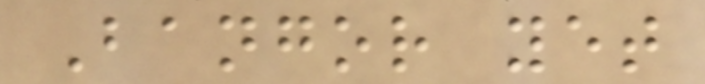Bangor yet
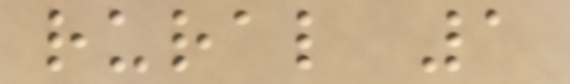rural 1
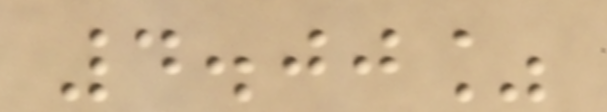4.00%
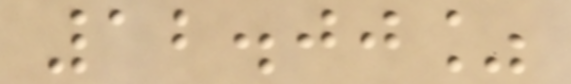12.00%
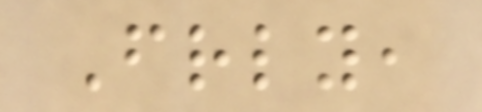Friendly,
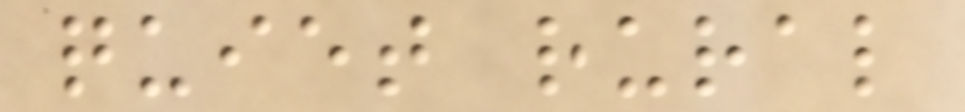quiet rural
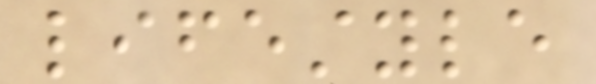lifestyle
